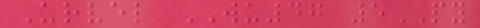Urvel WU47 5PY
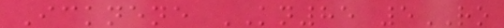Icknene KN85 5RO
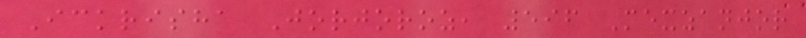Ickrisha Jorjoroz, 596 Mexzanjor
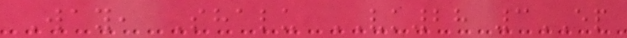Way, Shalu VK28 3EP
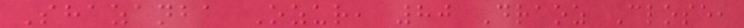Shazanba Ozur, 80 Draoz Close,
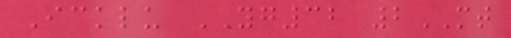Icklu YG32 2MT
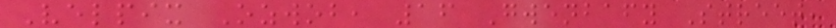Velpix Ozwob, 16 Gwenbafy Street,
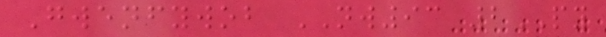Gwenfywob NW93 2PY
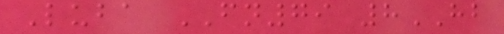Luba FN79 8HB
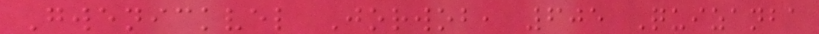Gwenickvel Jorwob, 605 Quizanba
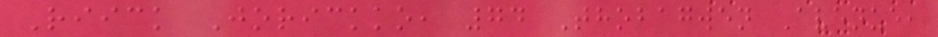Riick Jorickko, 74 Thobagwen Avenue,
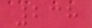238
